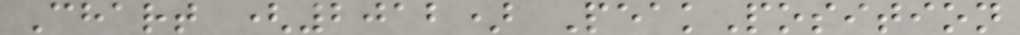Chart (2012) PeakPosition
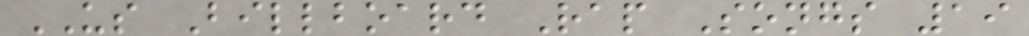US Billboard Rap Songs 19
